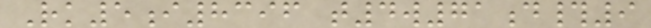Rk5i8396 t4w71d#9
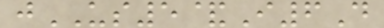jUS5&I6D
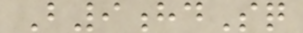B9hdSq
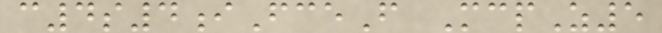c4s4iFceF McpZ5
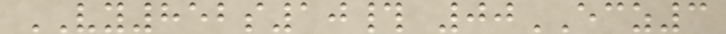VY852s10# 00ECZ3
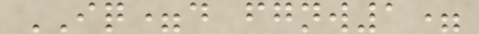IQ=d fgnw1=
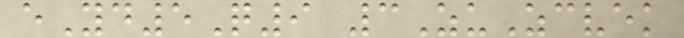eYd5Q9 3ZuZcvek
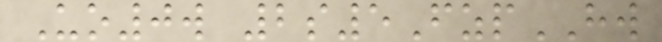Uo0w 2s5FzpHW
